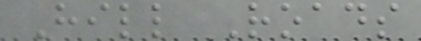Hill Roads
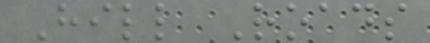Hill Roads
